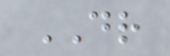DR
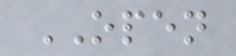OPEN
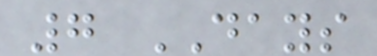7 DAYS
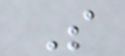S
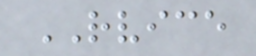RVICE
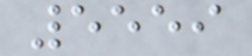5559
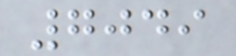7049
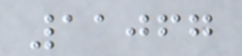11067
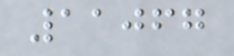11067
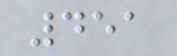451
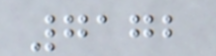7172
